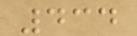434
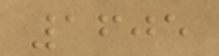1605
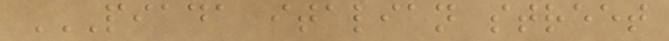PIADA ITALIAN STREET
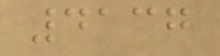4137
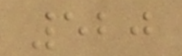520
